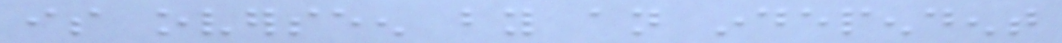is overseen by an independent
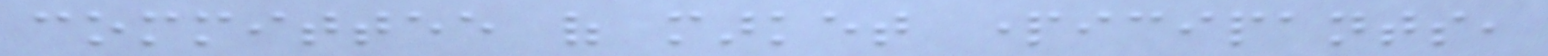committee of market participants,
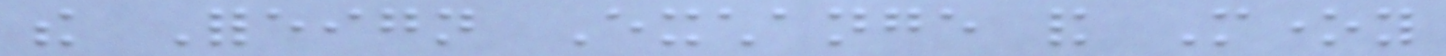the Foreign Exchange and Money
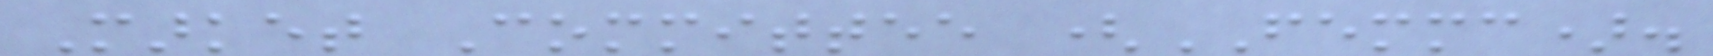Market Committee (FEMMC).
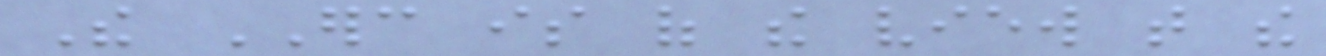The ERC is of the view that the
